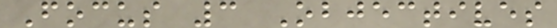Focus 3 Objectives
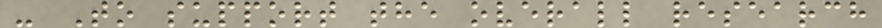- To support the overall research
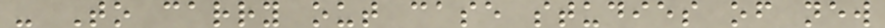- To carry out case studies of new
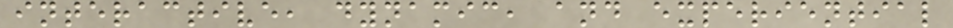interactive, dynamic, and experiential
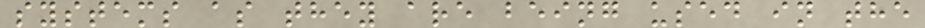systems as they are being used in the
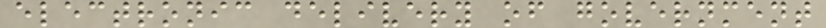electronic delivery of government
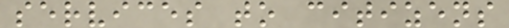services to citizens
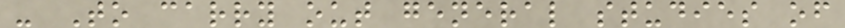- To carry out general studies of
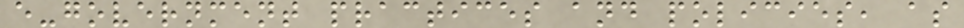e-government practices and policies, as
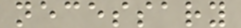necessary
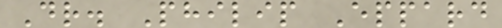Dr. Philip Eppard
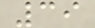39
